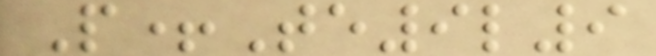P+Te9l9
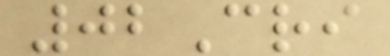02Cri
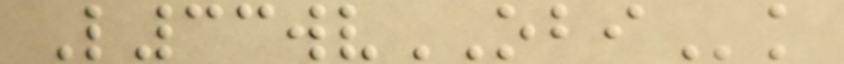L33wvOBIk
